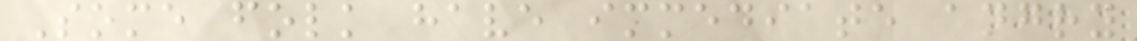Some folk have immediate angry
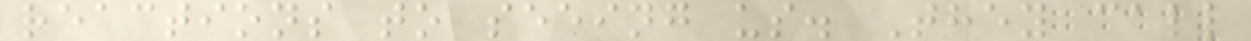reactions to seeing us. They call
